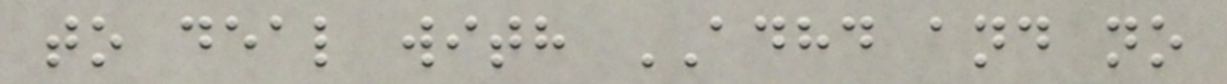to deal with ADHD and no
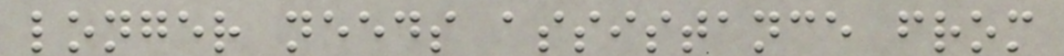longer needs assistance from
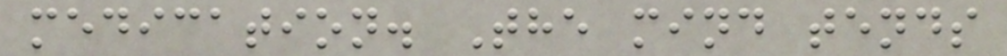medication. The mind tends
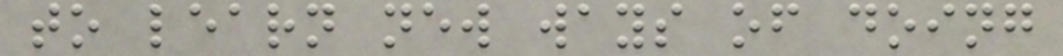to learn new ways of doing
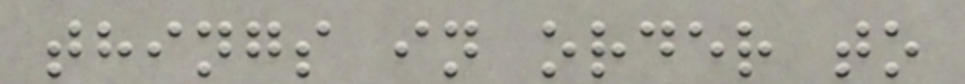things in order to
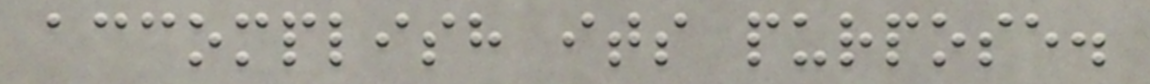accomplish its purpose.
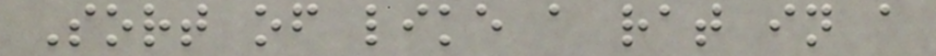Sort of like a rat in a
